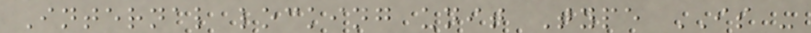Internal locking unit Type IS -
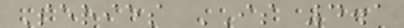Series IS 4.1
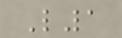L1
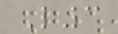L3
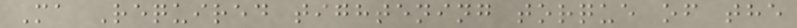Ma Required tightening torque of the
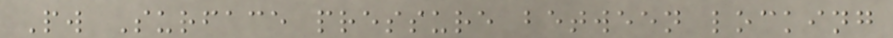Pw Surface pressure between locking
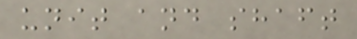unit and shaft
